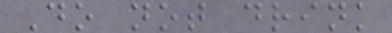Do not drink
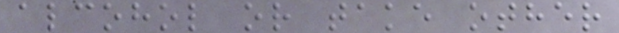alcohol or take other
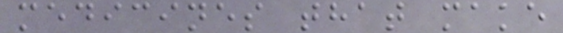medicines that make
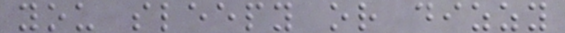you sleepy or dizzy
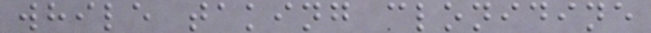while taking clonidine
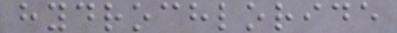hydrochloride
